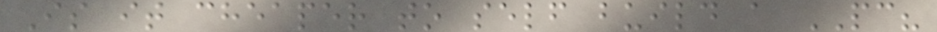Is it cheaper to self build a PC?
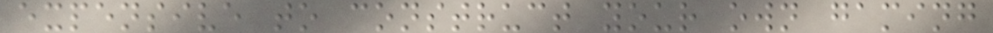expensive to construct your own gaming
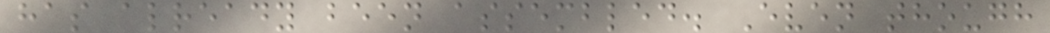has already been assembled. Even though
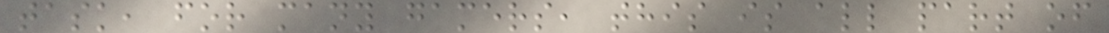task, for many gamers, this is all part of
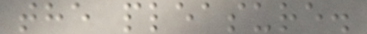the pleasure.
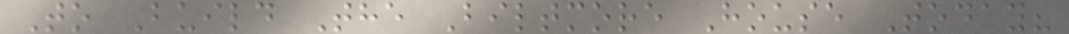To Build The Biltmore House Today?
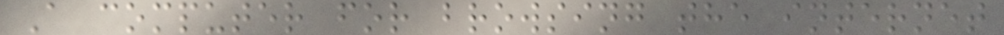A computer for browsing the internet
